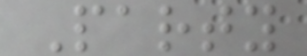Party
